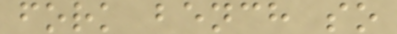fork bench so
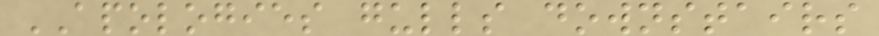APOLOGIES gulls downstairs
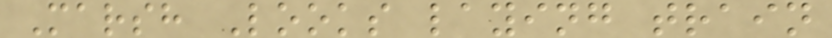Marsh Looks laying train
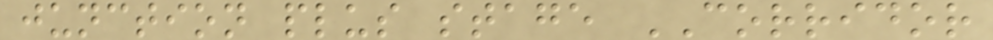junction plus stage CORRIDOR
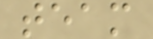team
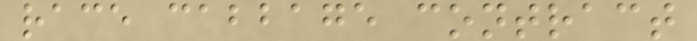race cabbage contract
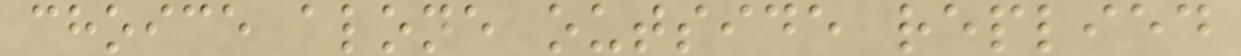choice alone outside replied
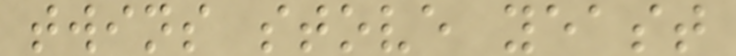twins stove yeast
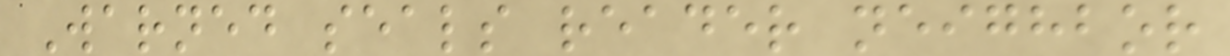Warned seals reader neighbor
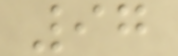97
